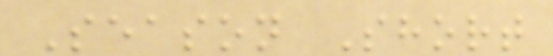Season Short
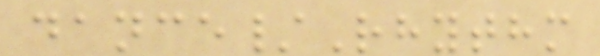dance/Rhythm
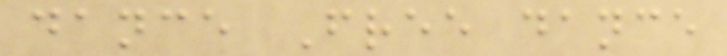dance Free dance
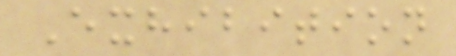Exhibition
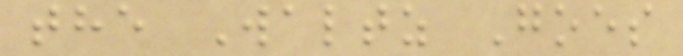the Waltz Goes
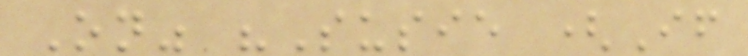On" "Susie (If
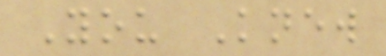You Knew
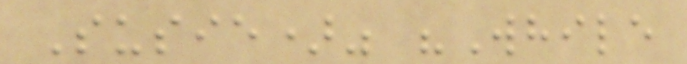Susie)" "While
